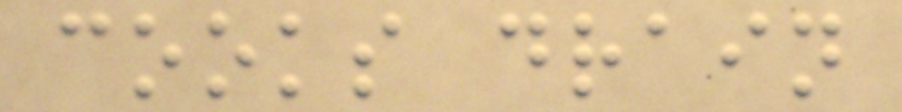cooks drain
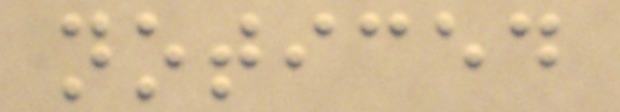noticed
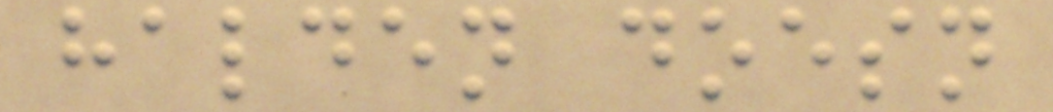halden doesn
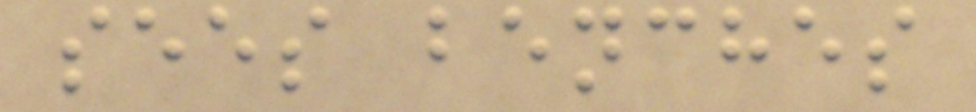sees benches
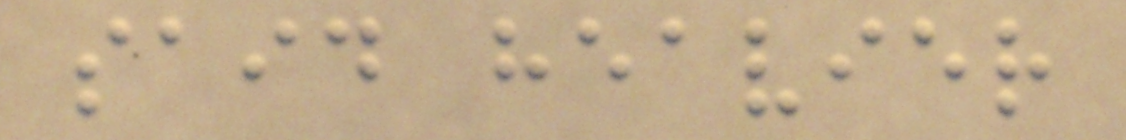said heavier
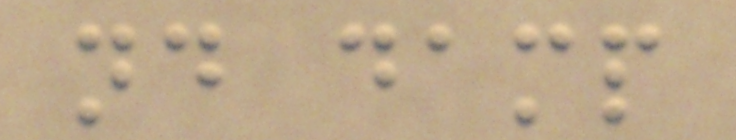nd damp
